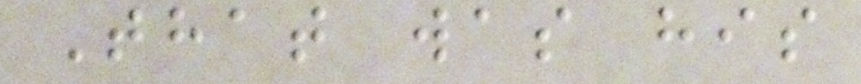That was his
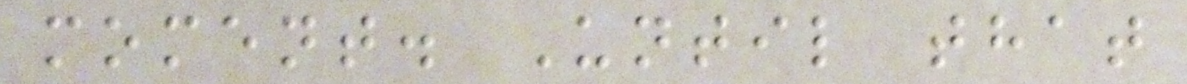moment. Until that
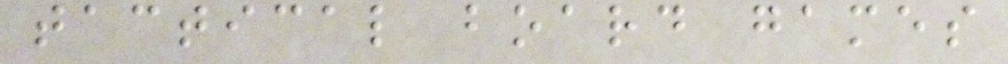tactical board games
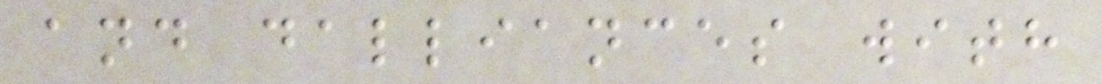and dalliances with
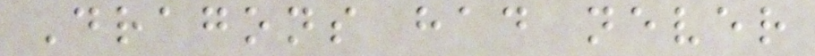Dragons had never
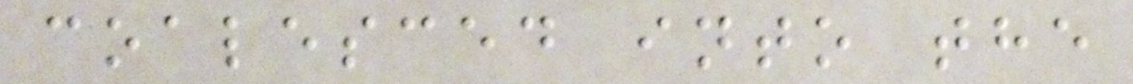coalesced into the
